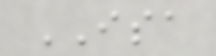ISA
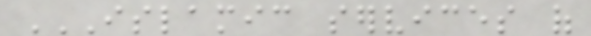ISLAMIC SERVICES OF
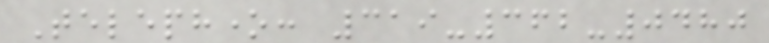Telephone: 319-362-0480
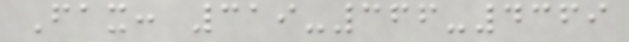Fax: 319-366-4369
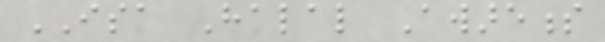ISA Halal Awareness
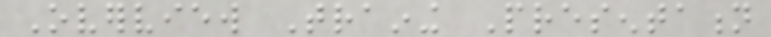Overview Training Presentation
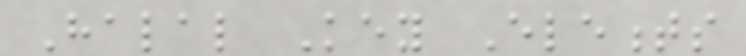Halal Key Elements
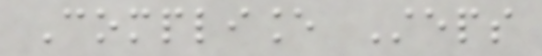Compliance Steps
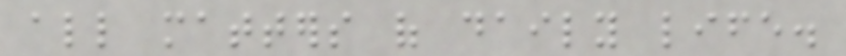all matters of daily life.
